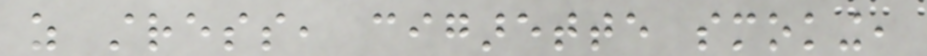as stress, cigarette smoking,
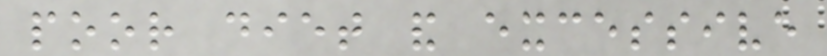poor diet and excessive
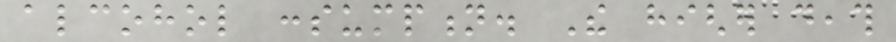alcohol consumption. The higher death
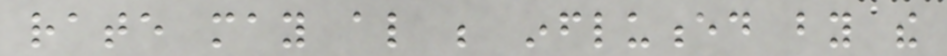rate may also be influenced by the
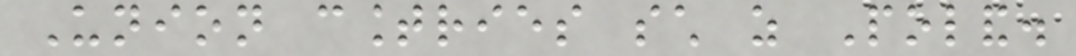Union countries such as Poland.
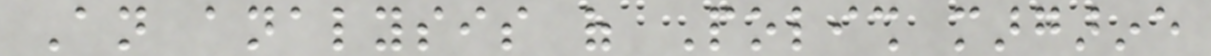An analysis of Polish margarine
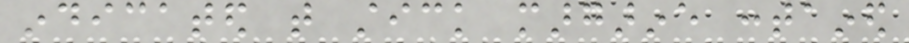indicated that stick margarine contained
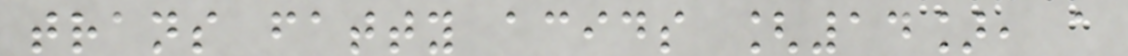trans fatty acids [14], a
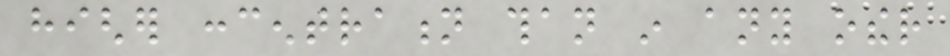higher concentration than in any other
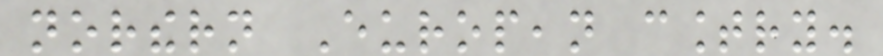northern European country.
